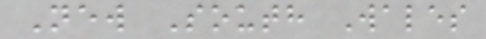New South Wales
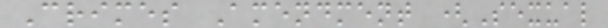Crimes Amendment (Sexual
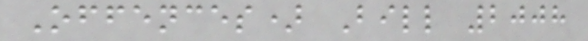Offences) Bill 2008
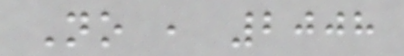No , 2008
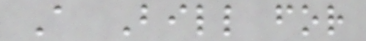A Bill for
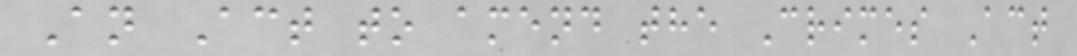An Act to amend the Crimes Act
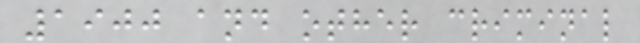1900 and other criminal
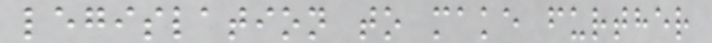legislation to make further
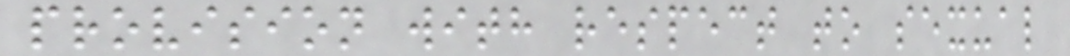provision with respect to sexual
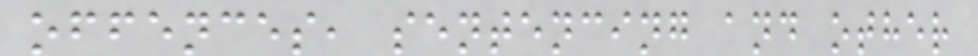offences, sentencing and other
